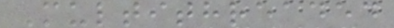Multithreaded
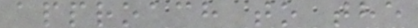approach to the
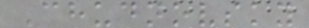Chudnovsky
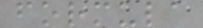formula
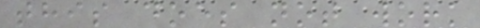this does not work
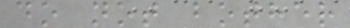do not bother
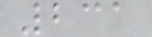231
